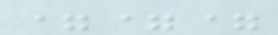===
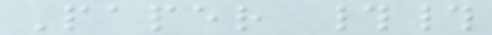Paper ##
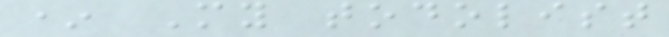* My todolist
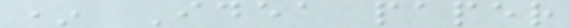* Idea paper
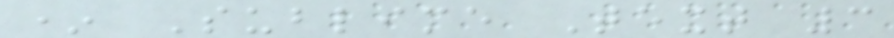* Sublime Text 3
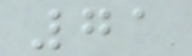71
